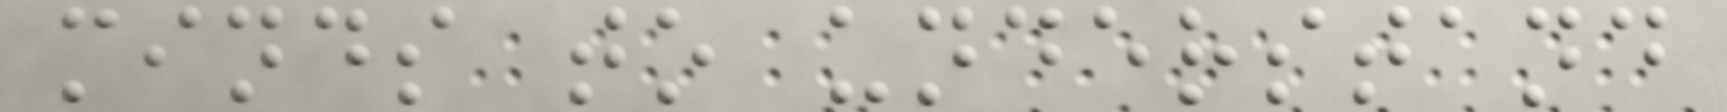minds to understand
